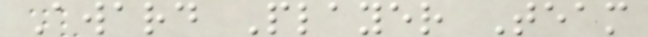Award Player Team
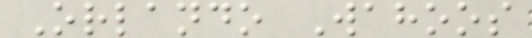Orlando Wahoos
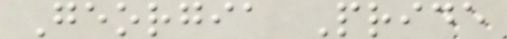Georgia Pride
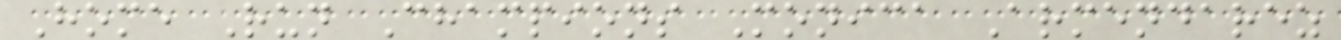Home Run Champions Monica Armendarez
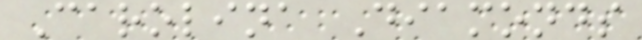Carolina Diamonds
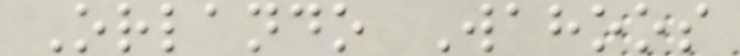Orlando Wahoos
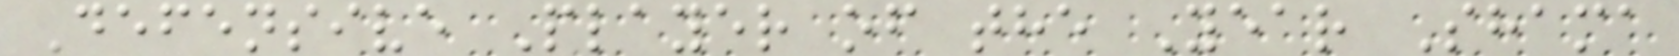Defensive Player of the Year Shama
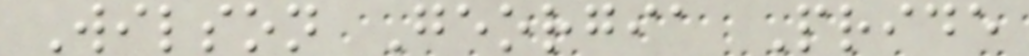Wilson Georgia Pride
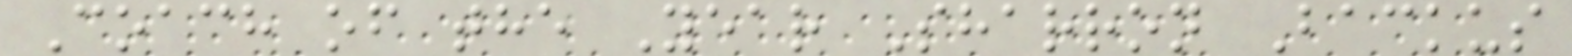Coach of the Year Sharron Backus
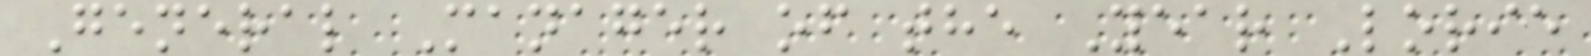General Manager of the Year Lorie
